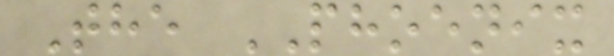The PHOENIX
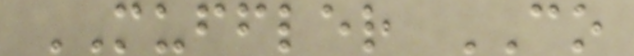MUFFLER CO
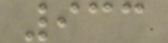933
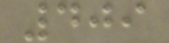409
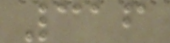316
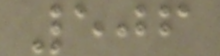506
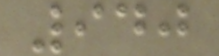940
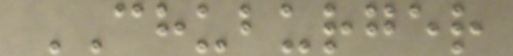CHUBURGER
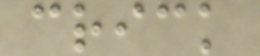crick
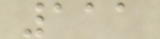111
